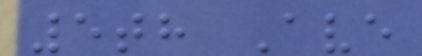5th Ave
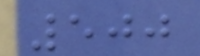500
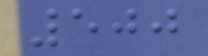500
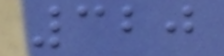320
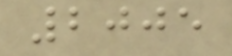2005
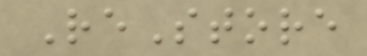ReStore
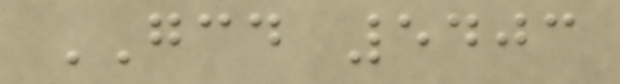GCD 5403
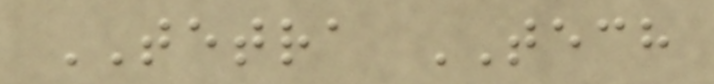TETRA TECH
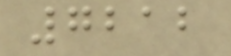7212
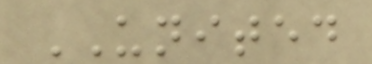UNITED
